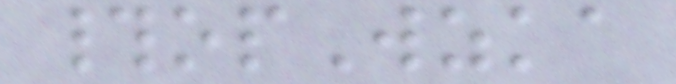#opWzka
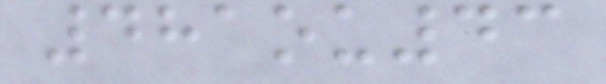481ou43
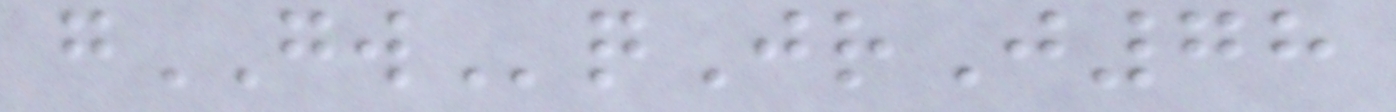gGWqJrJ78
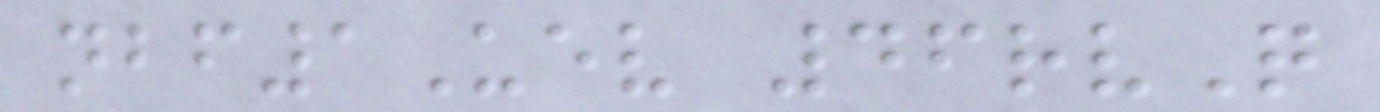nbf1Uev 46rvQ
